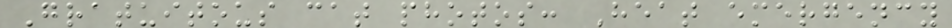Gratuitous cat photos: Heat emergency
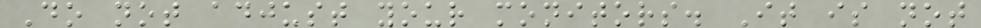Do not adjust your monitors. It is not
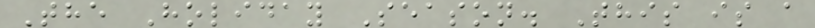The Holiday Season. This is a
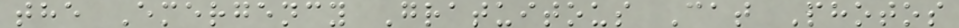the Emergency Gratuitous Cat Photos
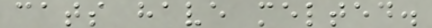cats have melted.
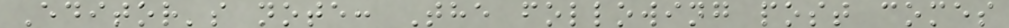Editor's note: The following post comes
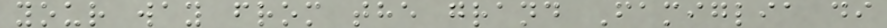your way from the grand Famiglia di
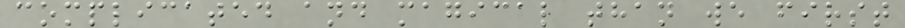complicated and magical than we first
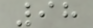98
